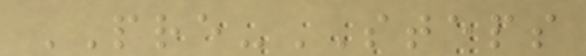PRE-STEPS
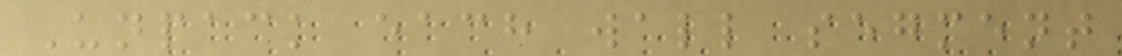Unpack each wall segment
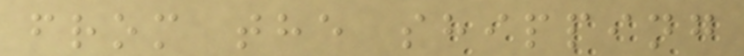from the shipping
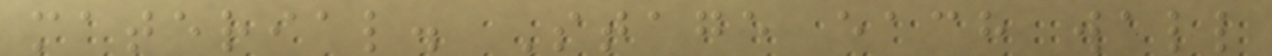material. Stage each wall
